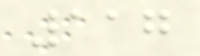117
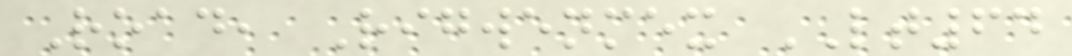Road, Rigwenmex LT64
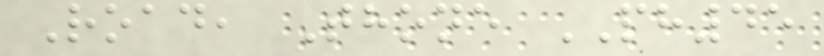Road, Thone PH45
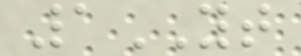1YT
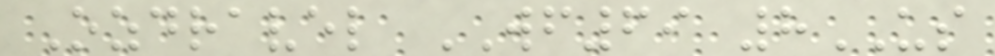Ozdravel WF69 8US
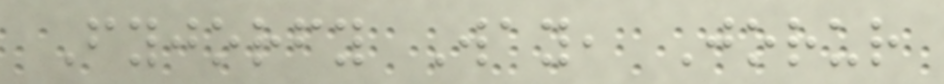Fyjorfy Way, Jorur
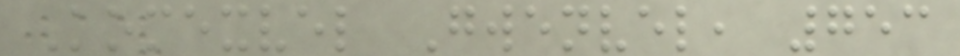Komexvel Gwenvel, 753
